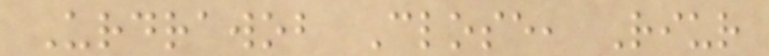Urdrawob Close, Riur
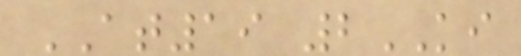AT19 2KI
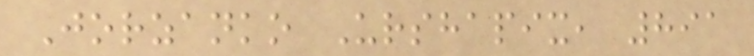Jorzanko Urshapix, 891
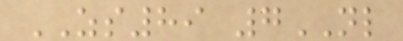ZS89 7NL
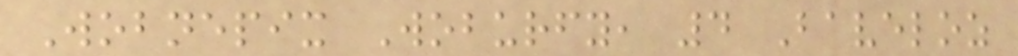Wobnepix Woburfy, 4 Baveloz
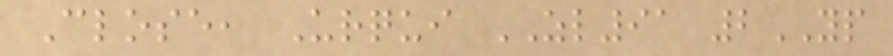Close, Urqui ZL91 2YP
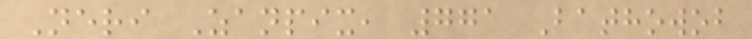Neri Zanpix, 771 Bathowob
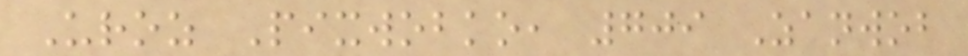Uroz Pixwobko, 709 Zanwob
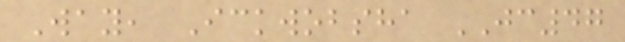Way, Ickwobsha JC47
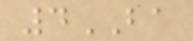4BA
